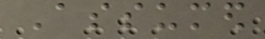Assumed
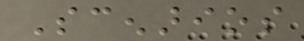Scenarios
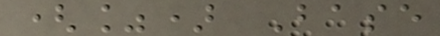(%) Base
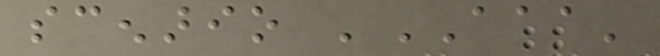scenario 'AAA'
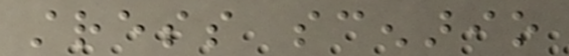stress scenario
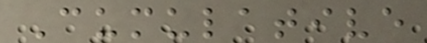Cumulative
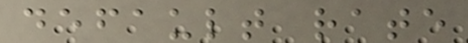default rate
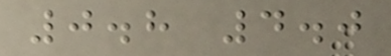0.8 4.0
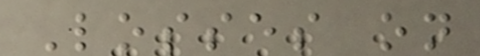Losses on
